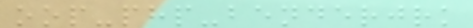oop-php-benderjrk
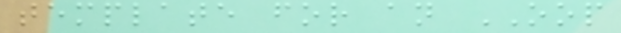template for an OOP
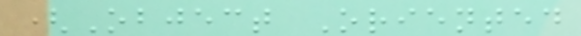(Object Oriented
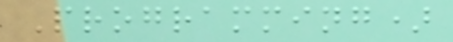Programming)
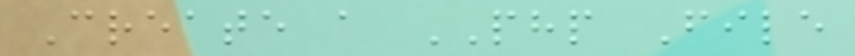Create a PHP File
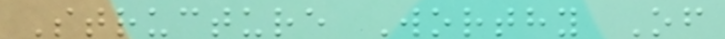Structure Worthy Of
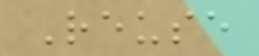Reuse
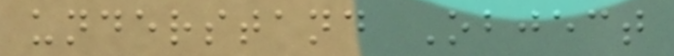understand Object
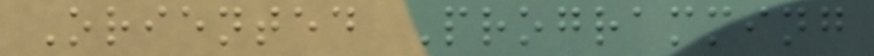Oriented Programming
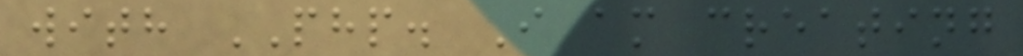with PHP. I am creating
